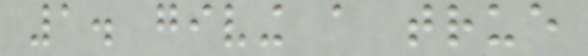1. giving a true
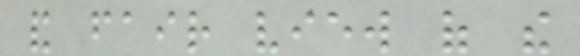and fair view of the
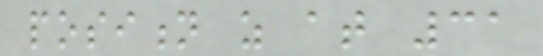position as at 31
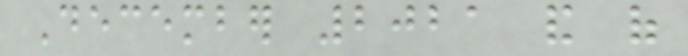December 2021 and of
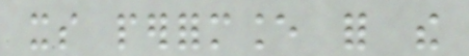its performance for the
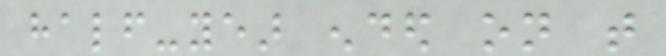half-year ended on that
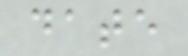date
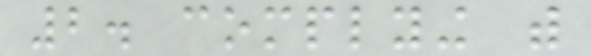2. complying with
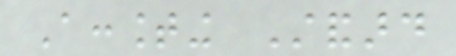Accounting Standard
